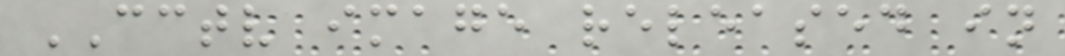CCTV image released in
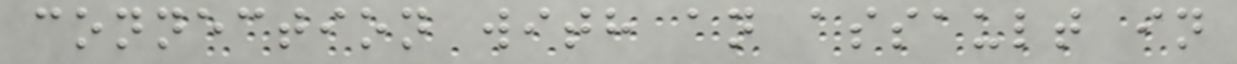connection with an assault in
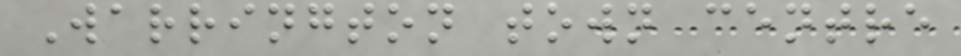Warrington town centre
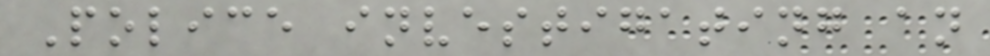Police investigating an
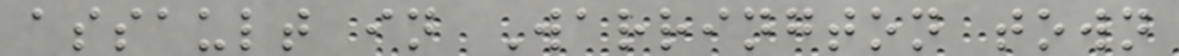assault in Warrington town
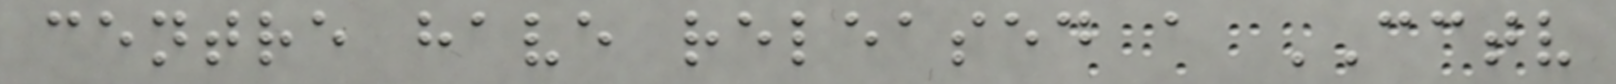centre have released a CCTV
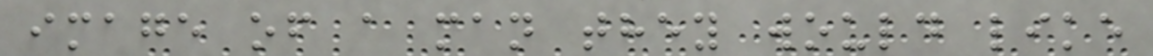image of a man they would like
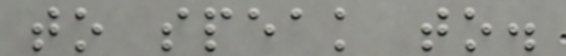to speak to.
